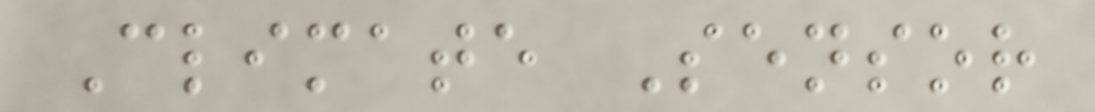Climate Sensor
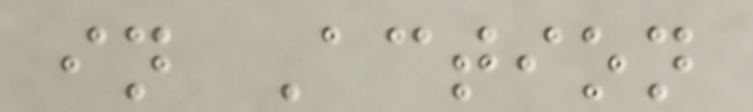in Action
